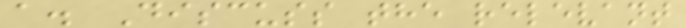a. Discuss the relevant
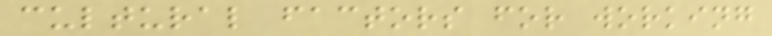cultural factors for working
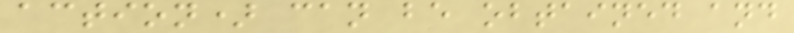action) can be obtained and
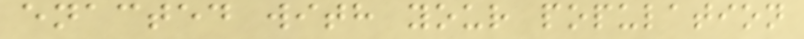enacted with your population
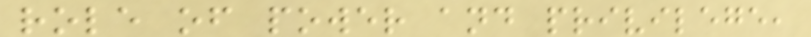role of power and privilege,
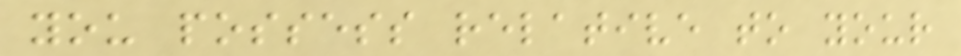you possess relative to your
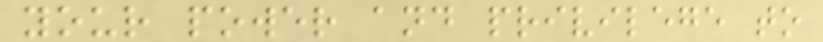your power and privilege to
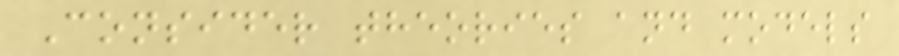Consider theories and models
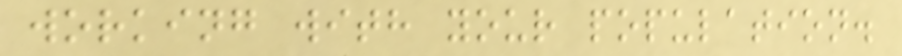working with your population.
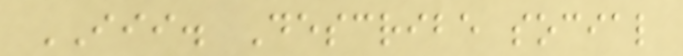III. Describe social
